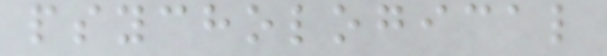psychological
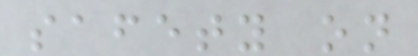safety on
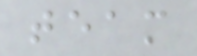team
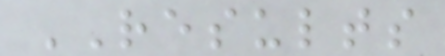RESULTS
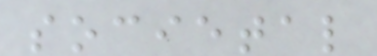societal
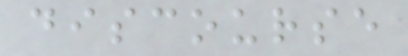discourse
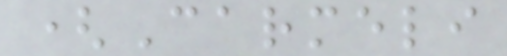(Carmeli
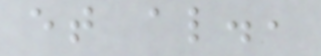et al.,
